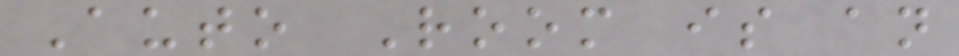Auto Room is an
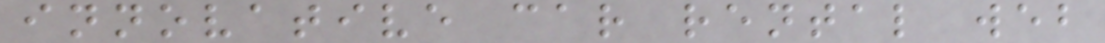innovative car rental web
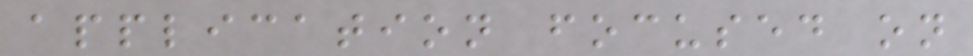application focused on
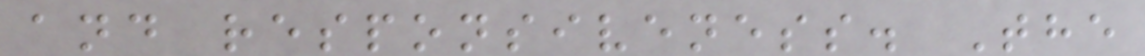and responsiveness. The
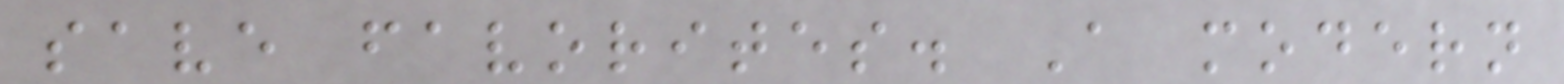save favorites. A modern
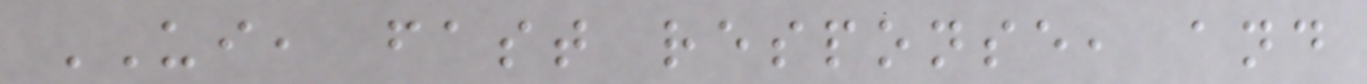UI, fast response, and
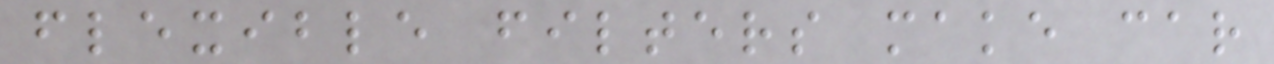flexible filters make car
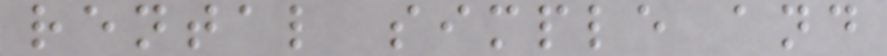rental simple and
